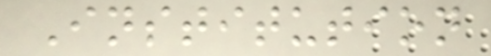Institution
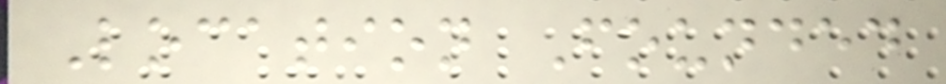Location Founded
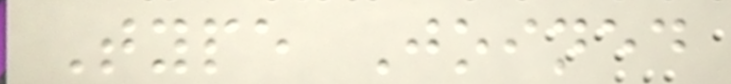Type Joined
